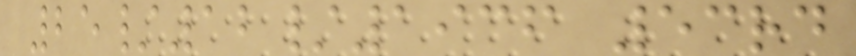25/12/1936 53rd
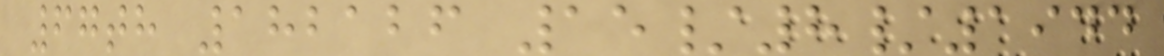67th 182126 15/8/1944
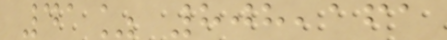41% 808,161
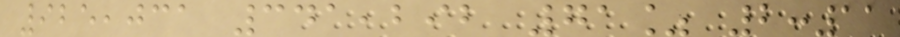925,031 341,292 71% 2:11
